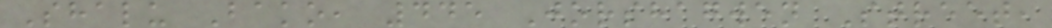Shalu Bako, 445 Jorshagwen Street,
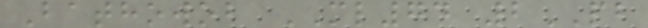Bathowob ML74 2PB
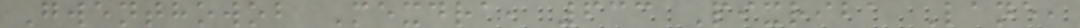Gwenthowob Mexdra, 633 Pixriba Lane,
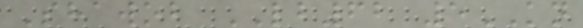Shawob LB62 5KN
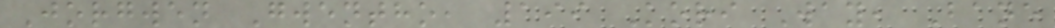Jorgwen Gwentho, 199 Kori Way, Bane
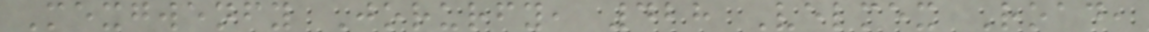Mexgwenfy Jorurfy, 428 Velmex Road,
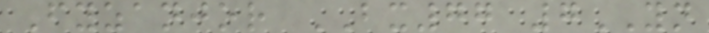Fyzanjor BX77 7YN
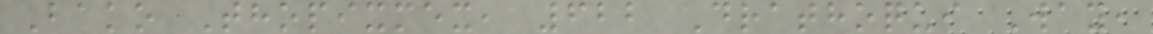Bako Thopixmex, 622 Drathoqui Way,
